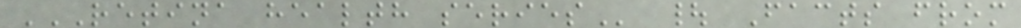RETINA HEALTH SERIES | Facts from
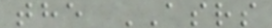the ASRS
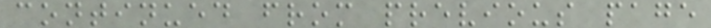continued from previous page
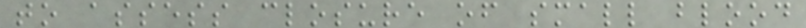to assess closure of small blood
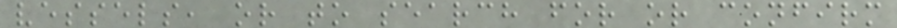vessels, or to search for or confirm
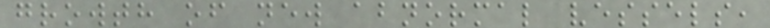growth of new abnormal vessels,
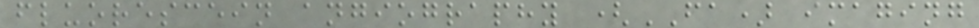fluorescein angiography (FA) imaging
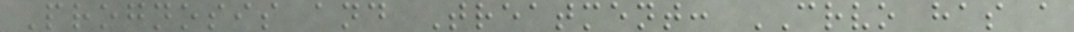Prognosis and Treatment: CRVO has a
